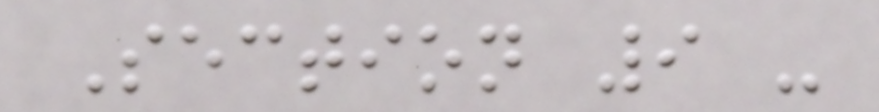Section 9 -
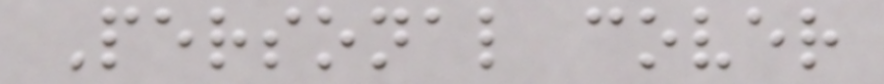Personal cover
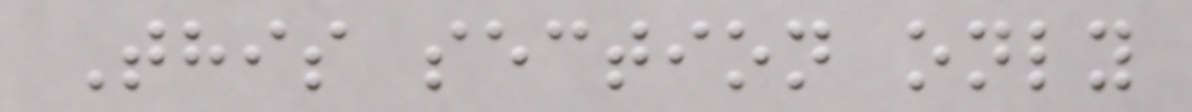This section only
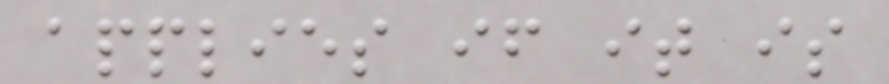applies if it is
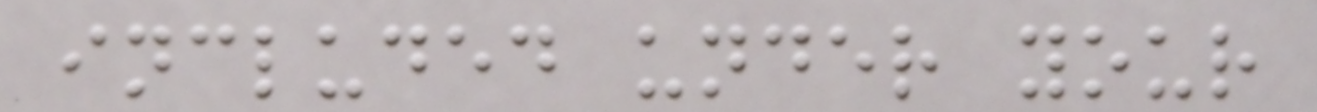included under your
